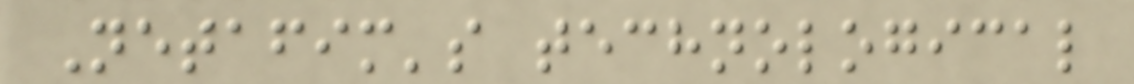Netafim's technological
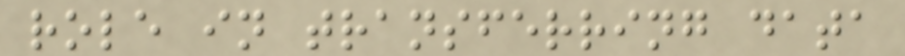role in transferring data
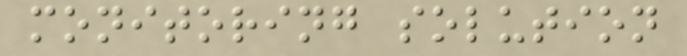monitoring solution
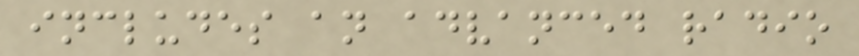includes an advanced radio
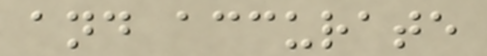and accurate
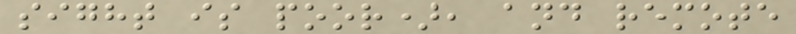sight is poor), and remote
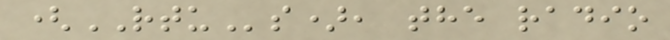(RTUs), the radio
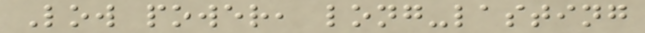Low power, long-lasting
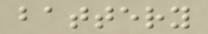battery
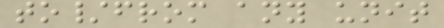to/from any unit
